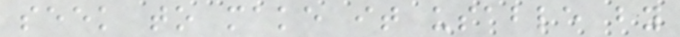seek to make it usable by
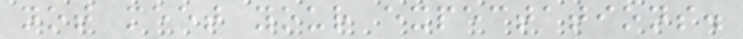not meet your expectations.
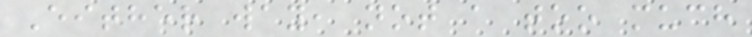Either way, not a too much
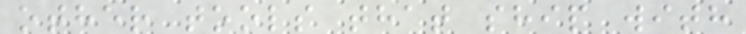other tools that ship with
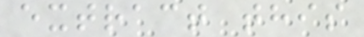extract this
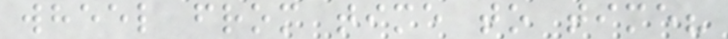wheel from time to time?
